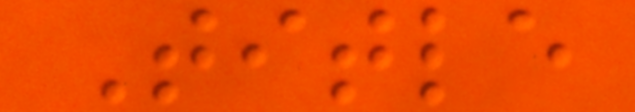Title
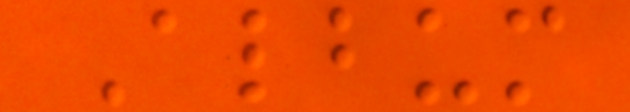Album
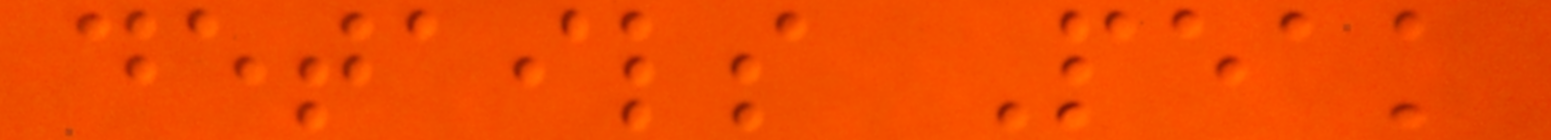details Peak
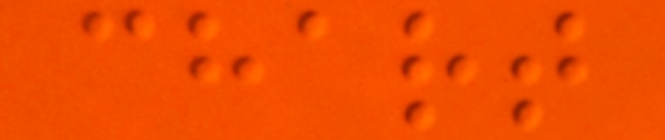chart
